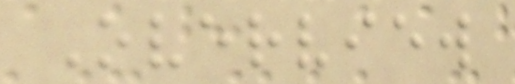Overview
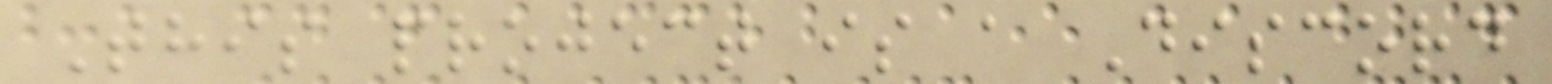This project is a Discord
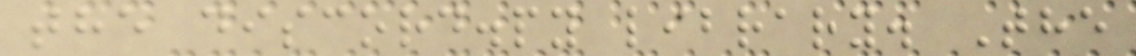the discord.py library. The
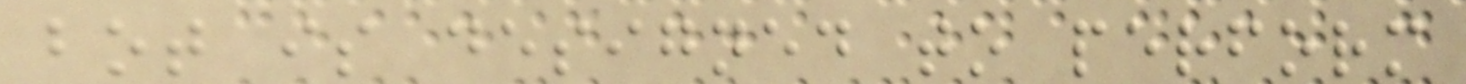bot is designed to perform
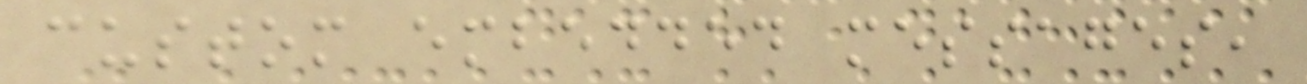custom embedded messages,
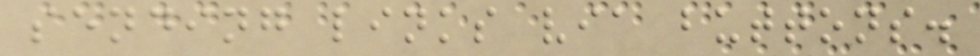sending links via buttons.
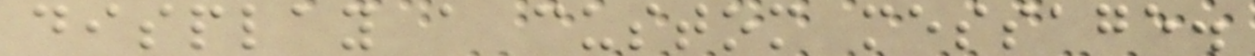display a custom message.
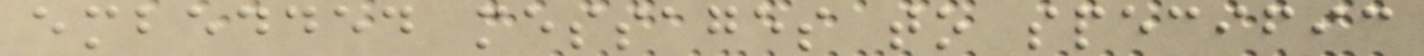embedded messages to specific
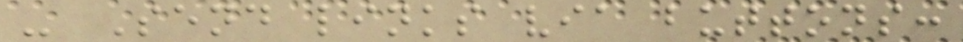- Send links via buttons:
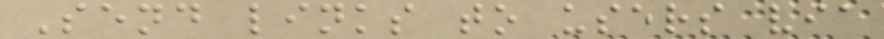Send links to users via
